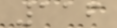116
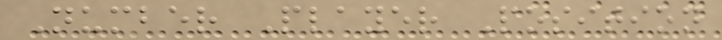Number Player Position
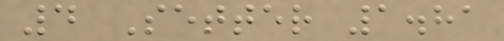4 Setter 1.81
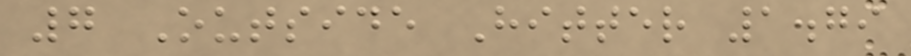7 Outside Hitter 1.79
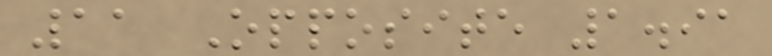11 Opposite 1.91
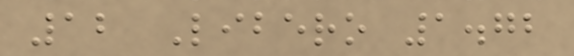12 Libero 1.72
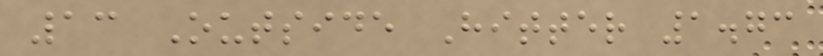13 Outside Hitter 1.73
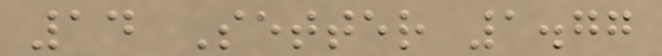14 Setter 1.77
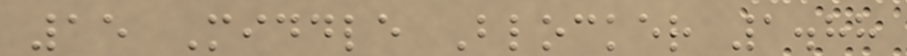15 Middle Blocker 1.88
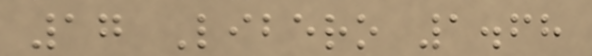17 Libero 1.68
